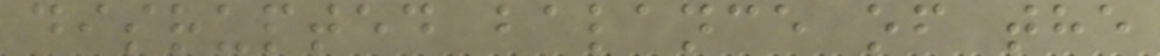disrupted balance of the
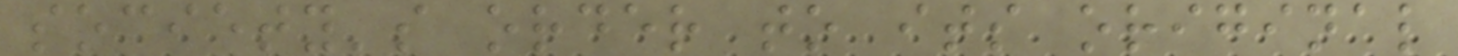society's order to its original
